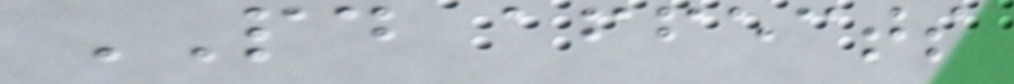PD affects
